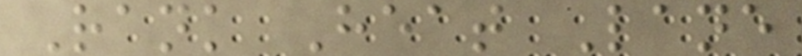Rank Heat Lane
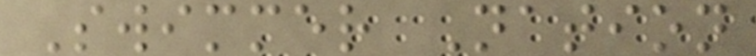Swimmer Nation
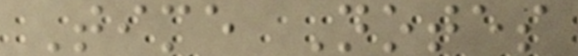Time Notes
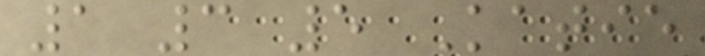1 3 5 Katie
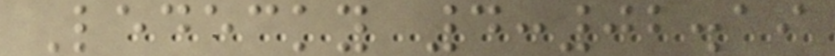Ledecky 4:02.19
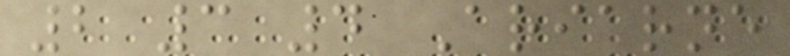2 3 4 Ariarne
